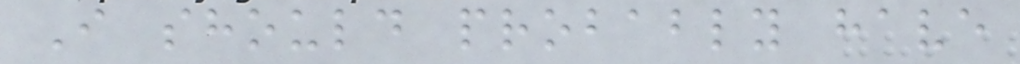I should probably have
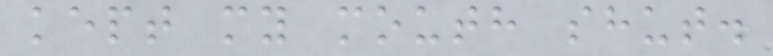kept my mouth shut.
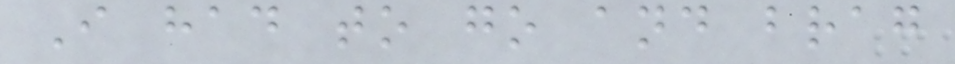I had to go and brag
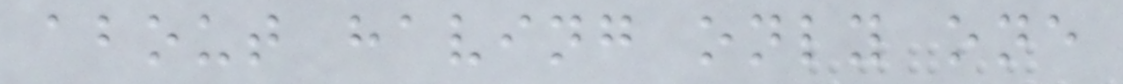about having only one
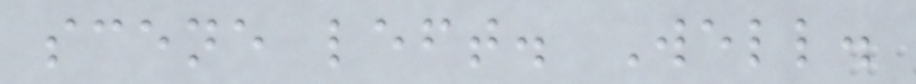scene left. Well.
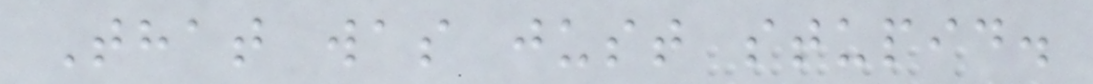That was just stupid.
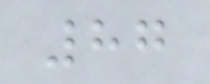87
